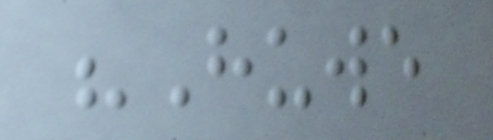"Huwe
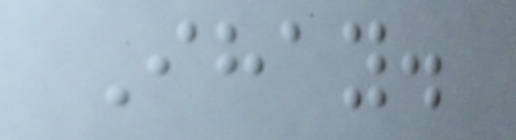Ihay.
